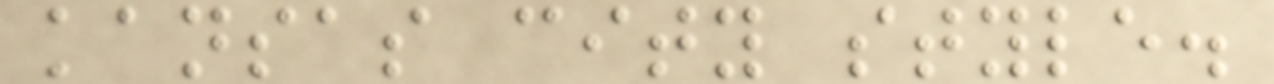kansas city style.
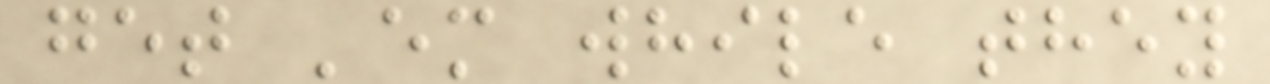get 'em while they
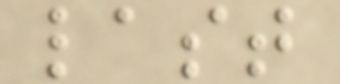last
